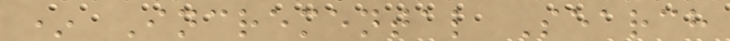* Incremental Search
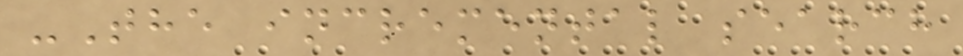-The incremental search
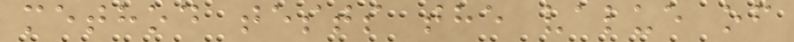method tests the value of
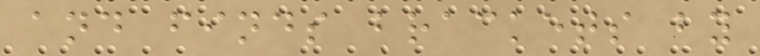and finds brackets by
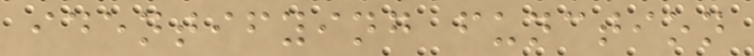identifying function
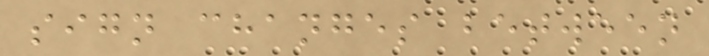sign changes between
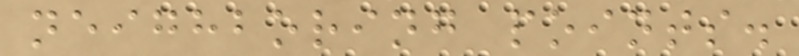neighboring points.
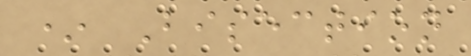* Bisection
